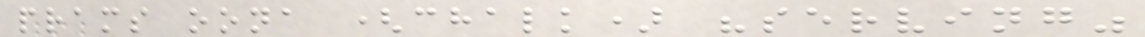prams oona (chalk) "serving"
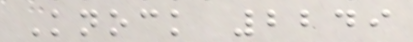Knock 2249
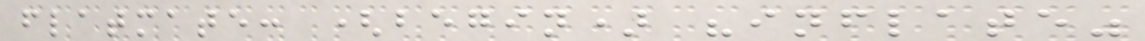flatmate: (begin) "inflate"
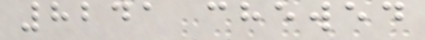8241 chewed
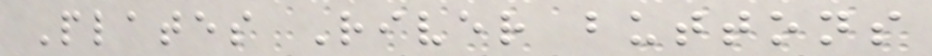Plates River buttons
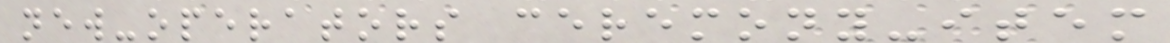new-operators ceremony-item
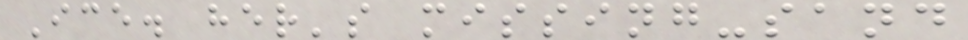Ice. her's missing-sand
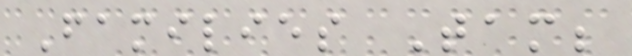Families Tam;
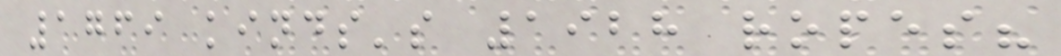1769 kinds's 1928 ropes?
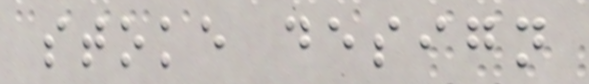stoke design
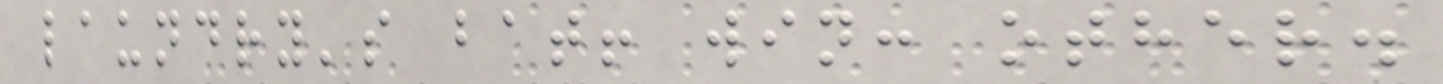laundry's bat! win: other.
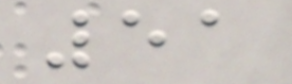51
